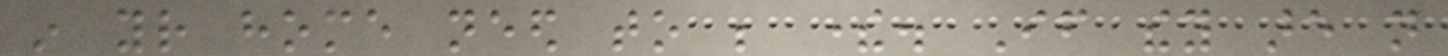in your home need to be there. If they are not
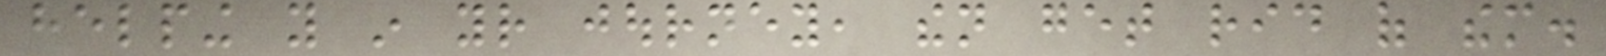helping you in your journey, then get rid of them.
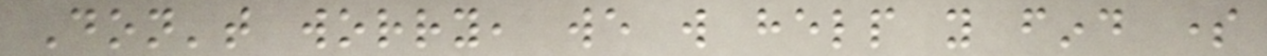Don't worry, we will help you find some
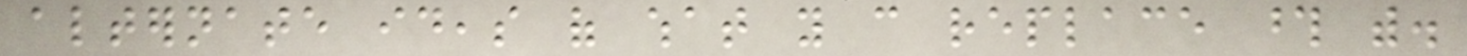alternate ideas of what you can replace those with.
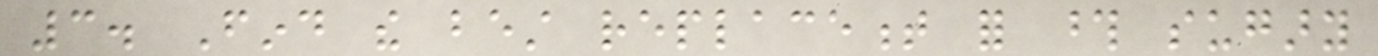3. Find the best replacement for those sugary
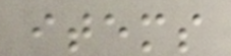items
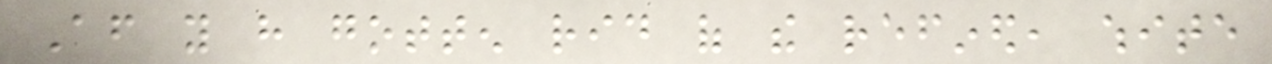After you have gotten rid of the refined, white
